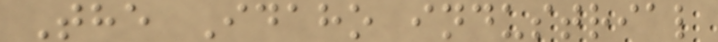The Idaho industrial
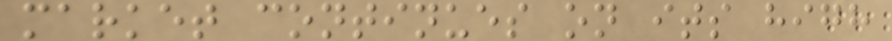market continues on its high
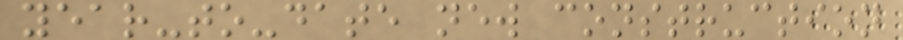year-to-date new construction
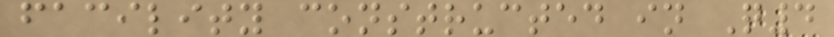facility constructed in Q4
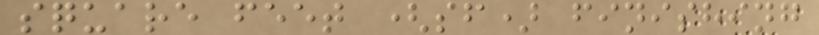square feet (sf) finishing
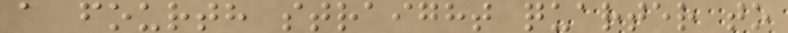a fourth straight quarter to
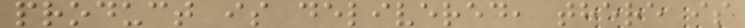product is delivered, there is
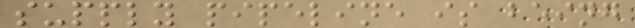supply pipeline is being
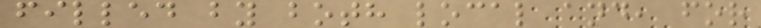filled by both local and, for
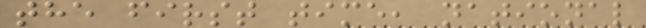the first time, national
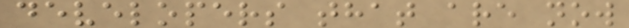developers that are now
